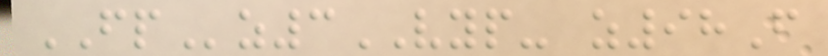FPz3VYP- z98F
